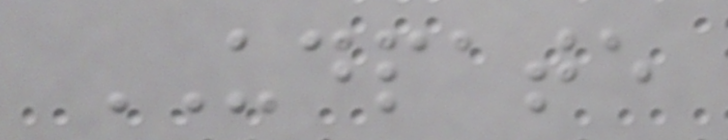UDPATE
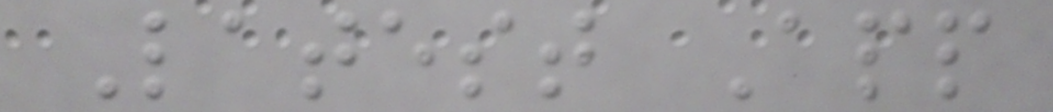Latest App
